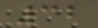32
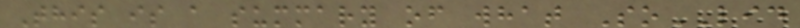This is a summary of what SoLID
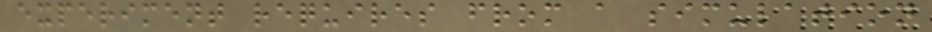experiment requires from a simulation
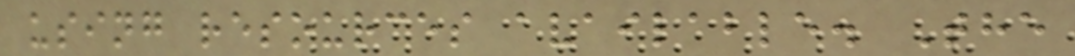using resources available. The
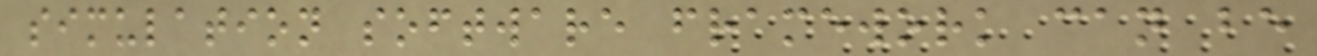simulation software framework can be
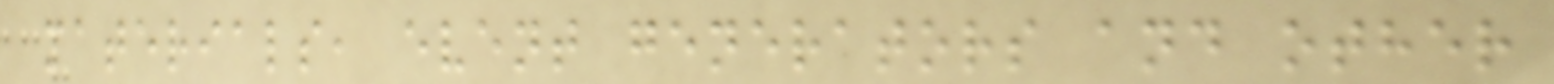materials, event generators and other
